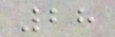28
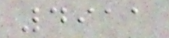4911
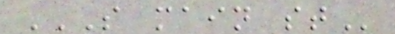S MAIN ST
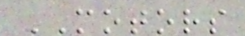MOTORS
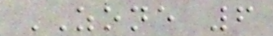ZONE 6
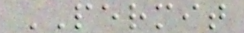PERMIT
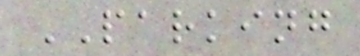PARKING
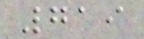719
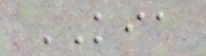KIA
